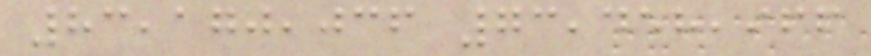83,170,036 73,458,966
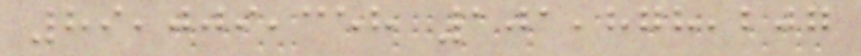89,009,358 101,878,207
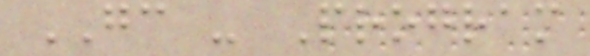GC - Program
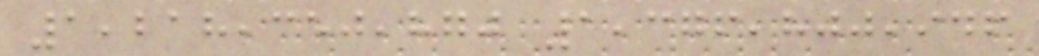1,218,350,870 1,376,800,946
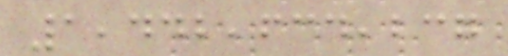1,442,634,237
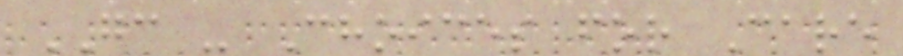GC - Choices for Care
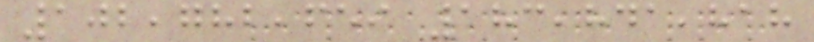102,782,659 183,841,818
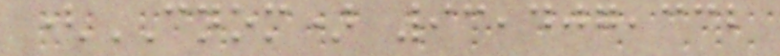(CNOM) 93,407,332
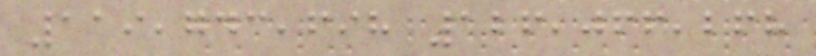119,743,698 126,066,268
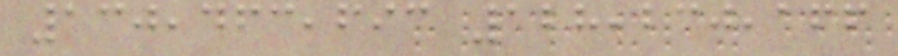130,463,693 128,230,166
